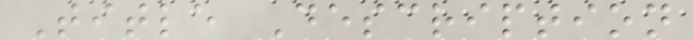Title Description
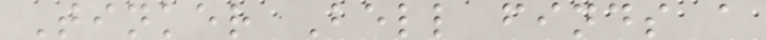Tinker Bell finds a
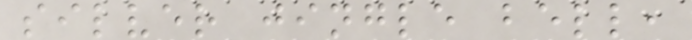silver jingle bell,
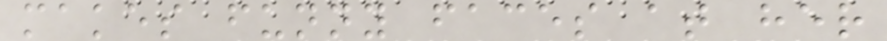makes funny faces at her
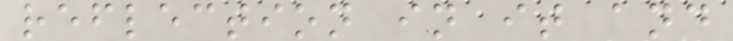reflection in it and
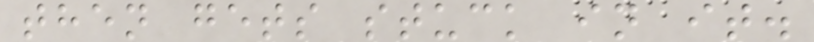then gets stuck in it.
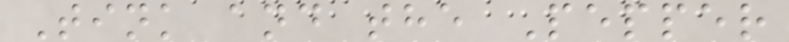Tink and the Pepper
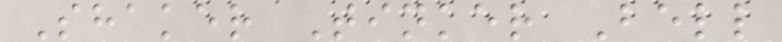Shaker Tinker Bell
